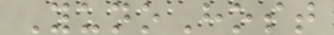YunoHost
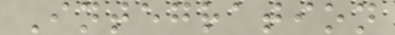Integration
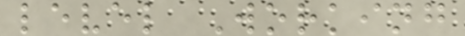level Working
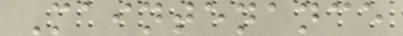Maintenance
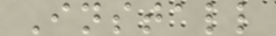Install
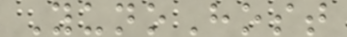YunoHost
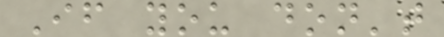If you don't
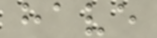have
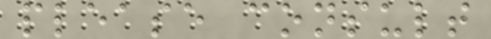please consult
